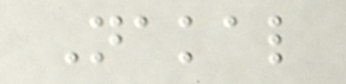Nakal
